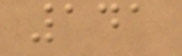141
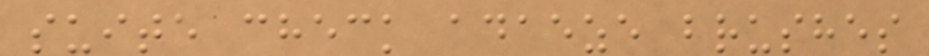suite check adaeze brushes
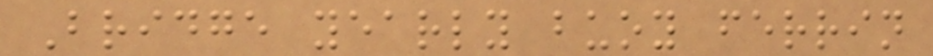Bridge yearly buoy ferrin
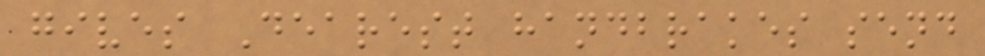gives Dearest handbrakes send
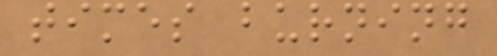times burning
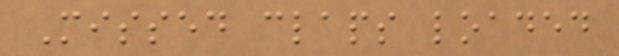Missed claps loaded
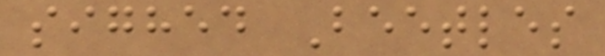sighed Beetles
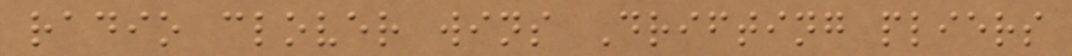radio clover wins Drifting pliers
